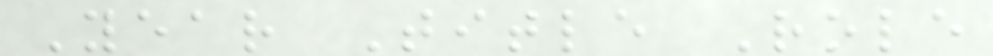Year Title Role
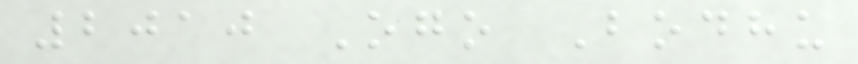2010 Ogo Bodhu
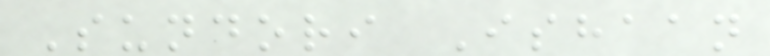Sundori Ishaan
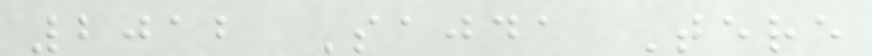2012 Sajda Tere
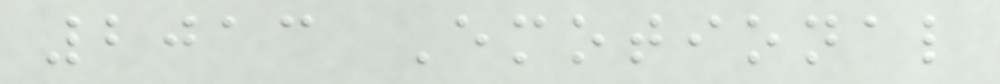2013 Emotional
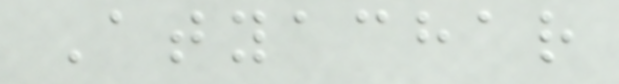Atyachar
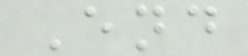End
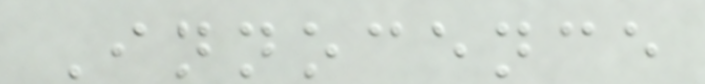Innocence
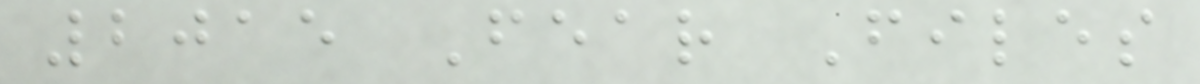2015 Fear Files
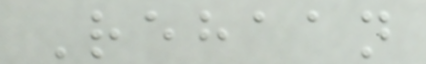Rehaan
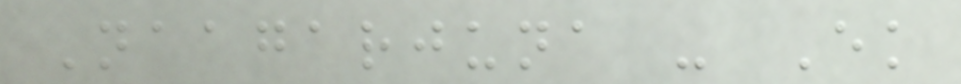Naagarjuna - Ek
